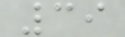39
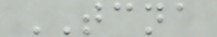TCNA
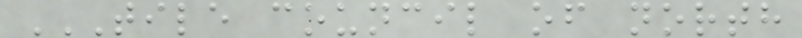TILE COUNCIL OF NORTH
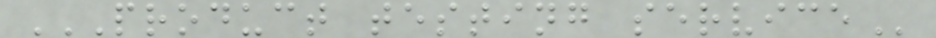PRODUCT TESTING SERVICE
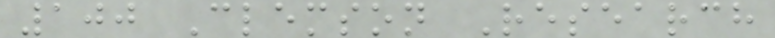100 Clemson Research
